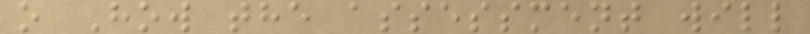o How the assessment will
